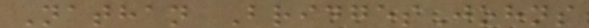Nathan BridgesJohns
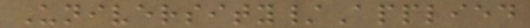University/Applied
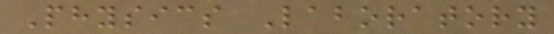Physics Laboratory
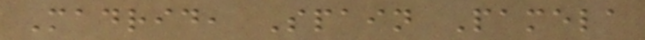Madrid, Spain Pamela
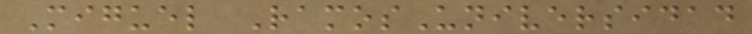Miguel RamosUniversidad
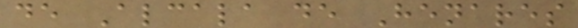de Alcala de Henares
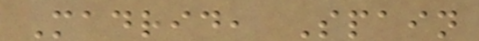Madrid, Spain
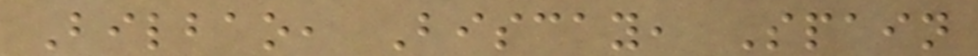Bilbao, Biscay, Spain
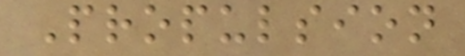Propulsion
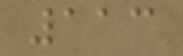113
